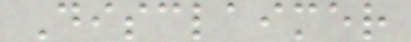Disclaimer
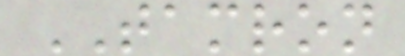TAMRON
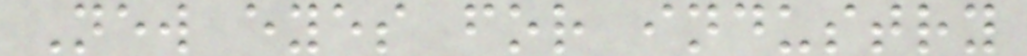New eyes for industry
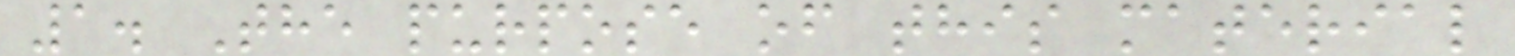1. The purpose of this material
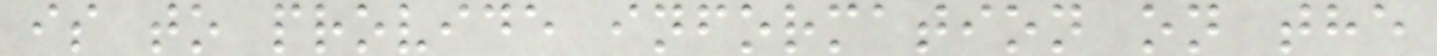is to provide information on the
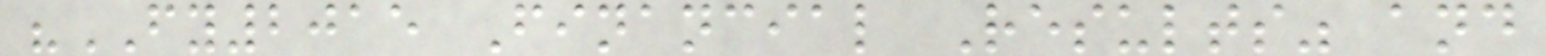"FY2015 Financial Results" and
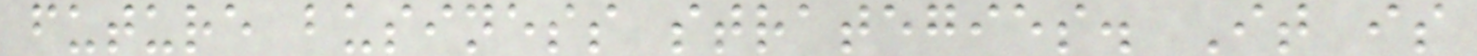future business strategies. It is
